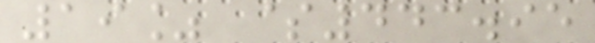19% $443.95
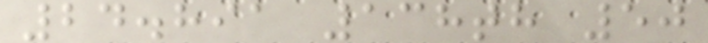24.891 138th 50
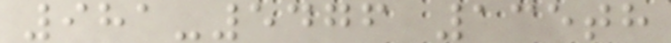981-5476 135th
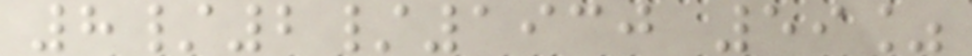8/2/1930 59%
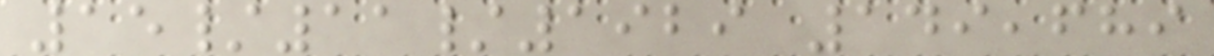15/11/1929 149,689
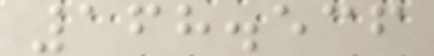168.536
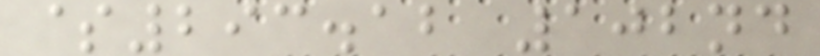$293.12 102nd
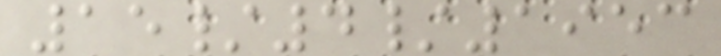15/4/1953
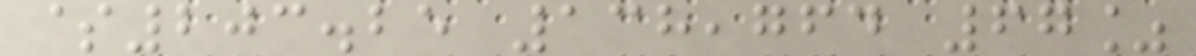$203.25 138,764 67%
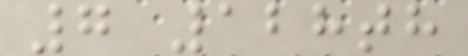7 128th
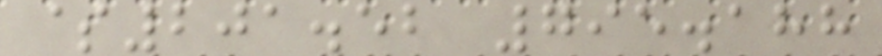$201.52 795.188
